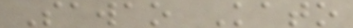Sawao Kato
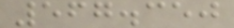567.350
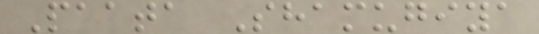Paata Shamugiya
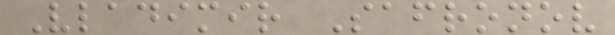Vladimir Safronov
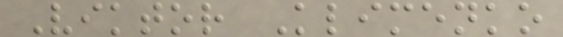Viktor Klimenko
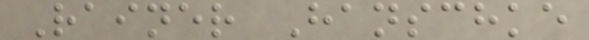Rainer Hanschke
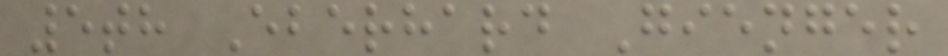5th Eberhard Gienger
